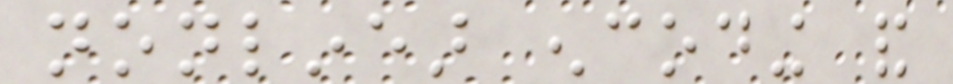nonlinear encoding and
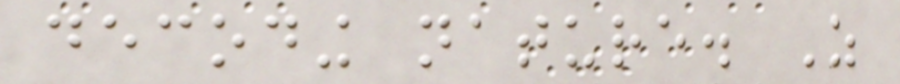decoding nature. As
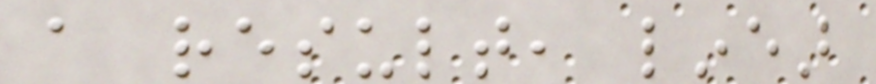a result, linear
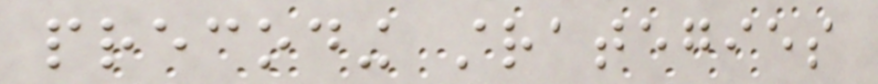precoding strategies
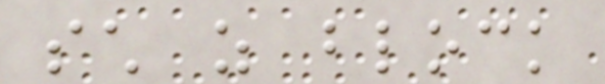such as block
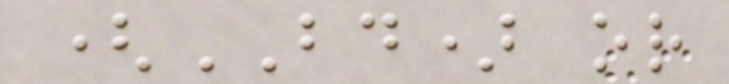(BD) or
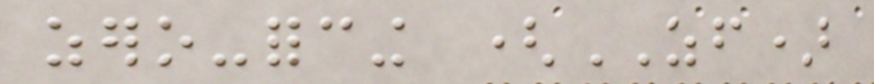zero-forcing (ZF)
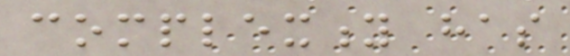complexity has
